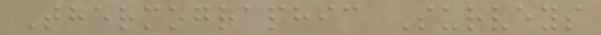Thermographic Surveys
